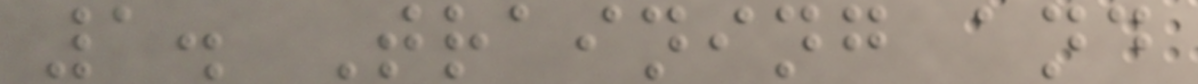1. Training and
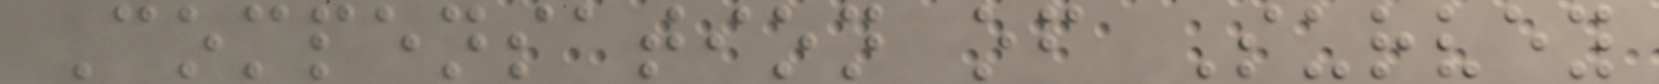Compensation of Survey
